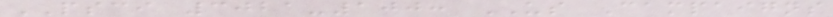PSCI 3021-100: US Campaigns
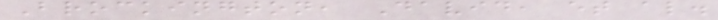Brockington, David, et al.
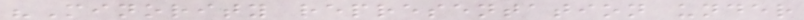"Minority representation under
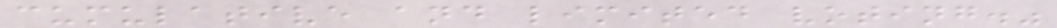cumulative and limited voting."
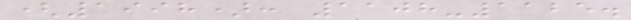(1998): 1108-1125.
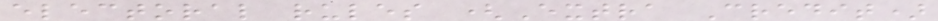electoral rules (Extra Credit)
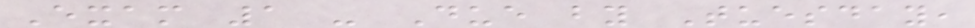Exam 1 - Due by Tuesday,
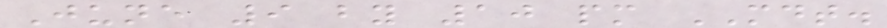June 9 by 10 pm MDT.
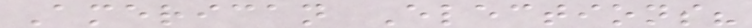American Elections?
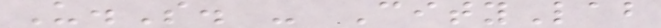U.S. - CityLab
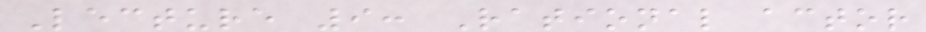Lecture 9: Rational actor
